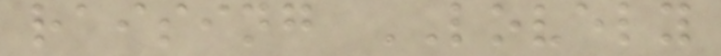raising LOVELY
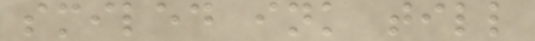smiled ink till
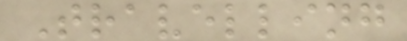Travelling
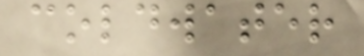coldwater
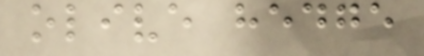olive hedge
